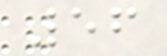56
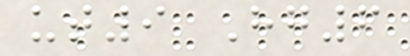ut9 Hg6
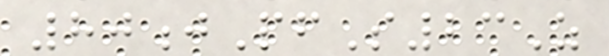80jPfS23Z
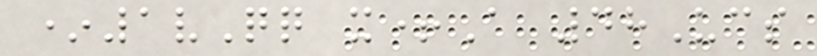*1vQq x+A 48Ucs
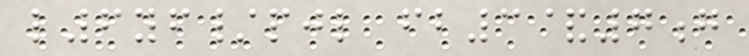l6yf/pjl fb3&7g
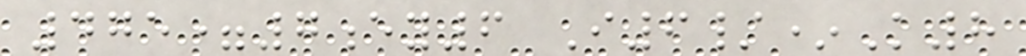475=7ey6 I6/*K8
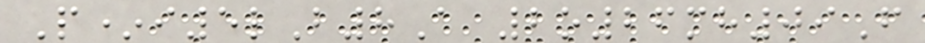P*i5lB8A 2o26mh09F
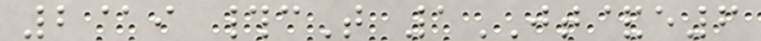2@i #cT 1JT&e6
